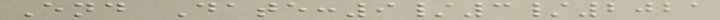End Date:9/3/2021
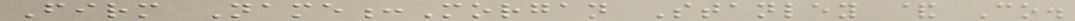Firm Name:Morgan Stanley & Co.
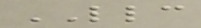LLC
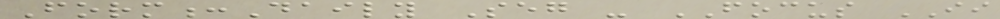Form:Daily Seg - FOCUS II
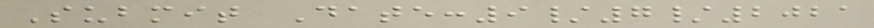Submit Date:9/7/2021
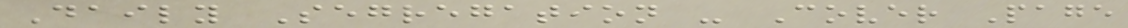Daily Segregation - Cover Page
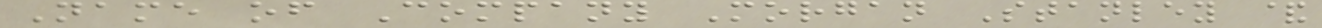Name of Company Morgan Stanley &
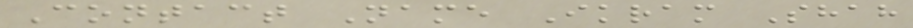Contact Name Ikram Shah
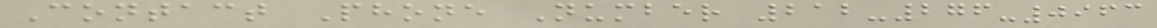Contact Phone Number 212-276-0963
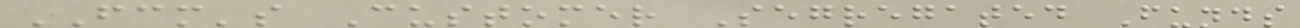FCM's Customer Segregated Funds
